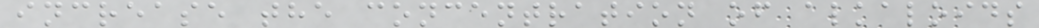increase the concentration of alkaloids
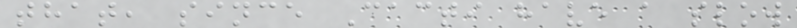that, since Cacti have a slow
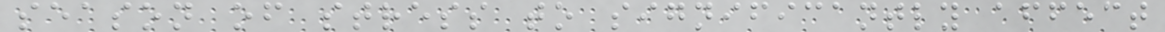season of stress to significantly affect
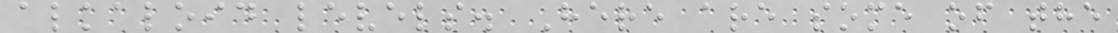alkaloid levels. Here are some of the
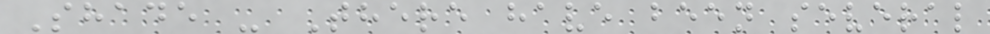Shade - There have been several
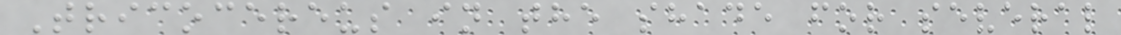Tricocereus in the shade for several
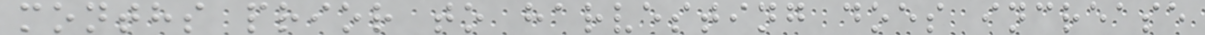months prior to harvesting does increase
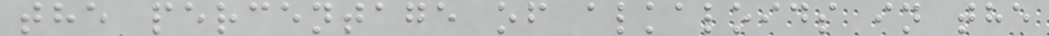the percentage of alkaloids in the
